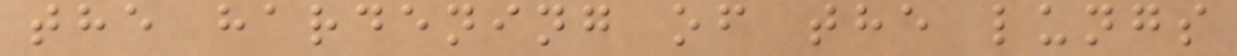the hardening of the lungs
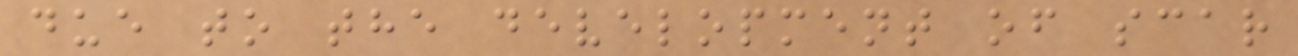due to the development of scar
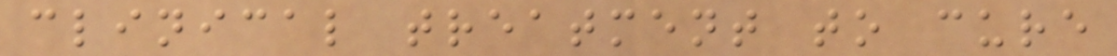clinical treatment to cure
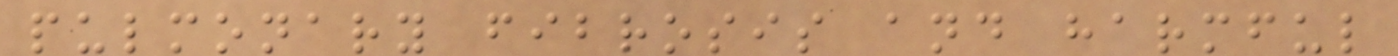pulmonary fibrosis and harmful
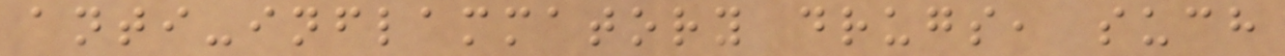anti-inflammatory drugs, such
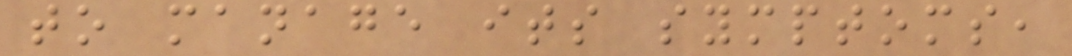to manage its symptoms,
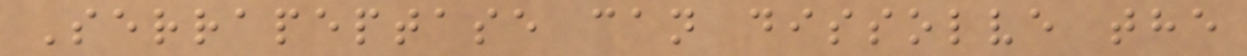Serrapeptase can dissolve the
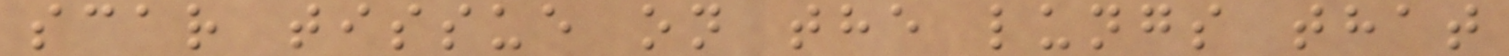scar tissue on the lungs that
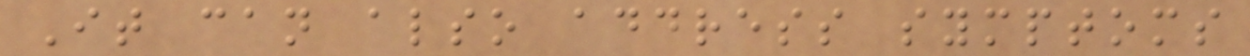It can also address symptoms
